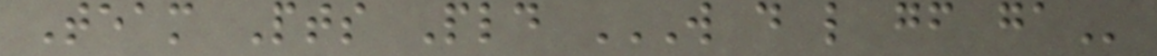Team Pts Pld W D L GF GA
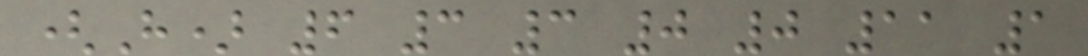(H) 6 3 3 0 0 11 1
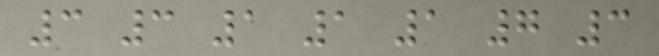3 3 1 1 1 7 3
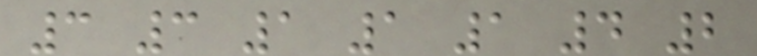3 3 1 1 1 4 2
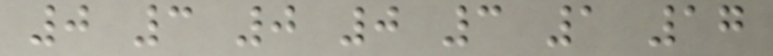0 3 0 0 3 1 17
